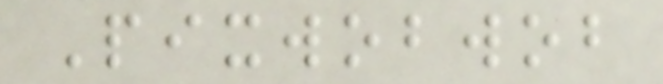Pixwobwob
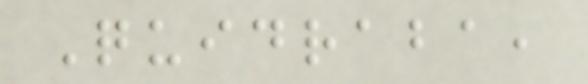Quidraba,
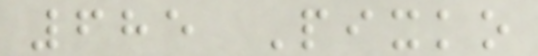685 Pixko
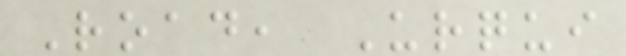Road, Urqui
